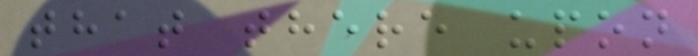that there upon
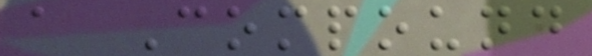a Compound
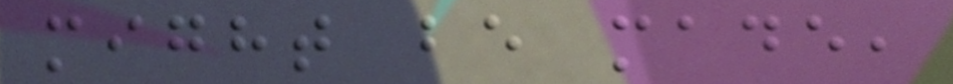might be made,
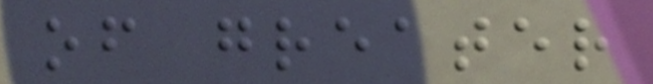of greater
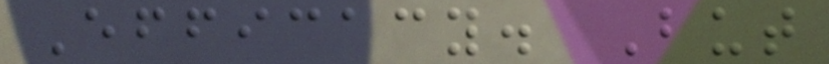Efficacy. But
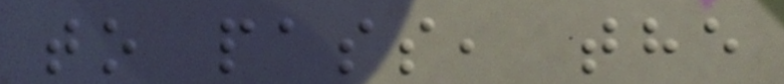to pass, the
